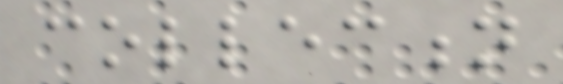collection
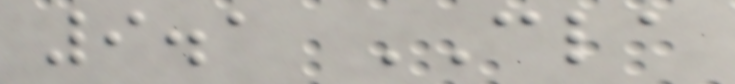9.1 CLA
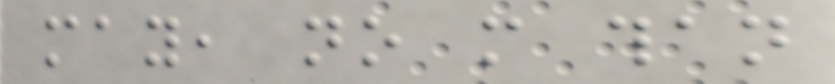may, no more than
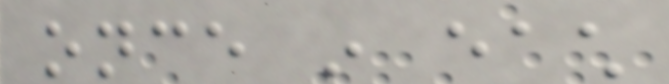once in each
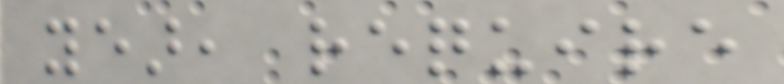year, require
